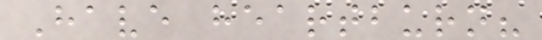Have heartburn?
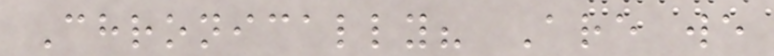Chronically? Are we
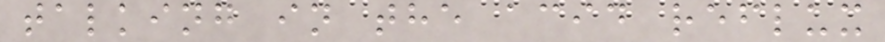talking in the acid reflux
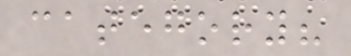category?
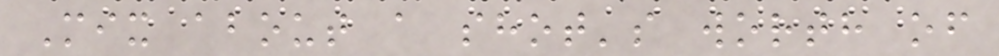Mix about a shot's worth of
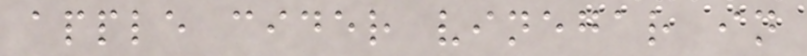apple cider vinegar in
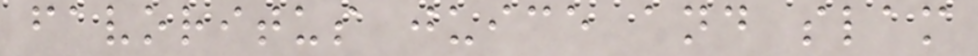favoritus juice and slam
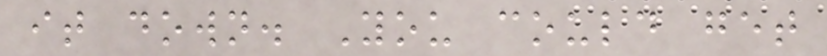it down. You could get
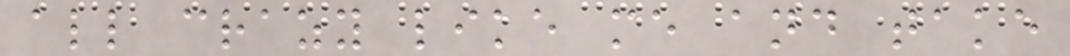all crazy like me and take
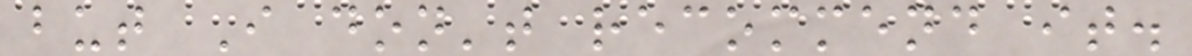but I don't recommend it.
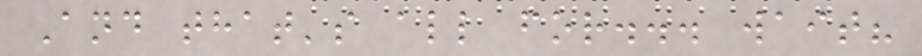And that's all for... wait?
